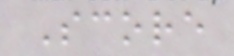Score
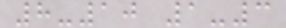8-10 1-3
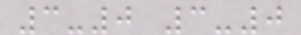3-0 3-0
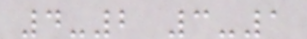4-2 3-1
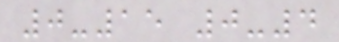0-15 0-4
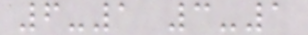6-1 3-1
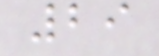29
